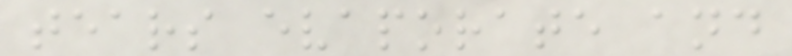tears evaporate and
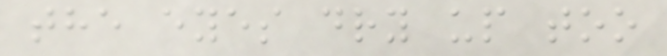the eyes dry up too
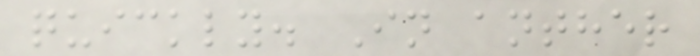quickly. In anther
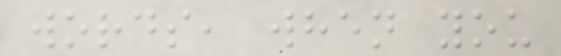words, when you
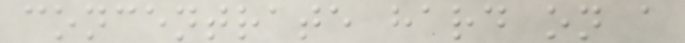concentrate hard on a
